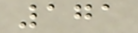171
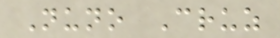Nuno Cruz
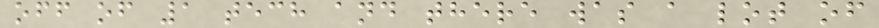off of 1 tech and there was a lot of
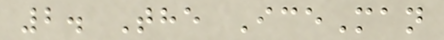2. The IceMan
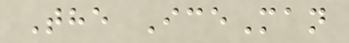The IceMan
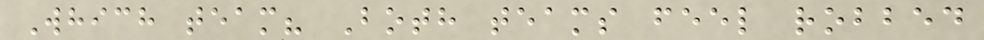Which team? Both teams feel robbed
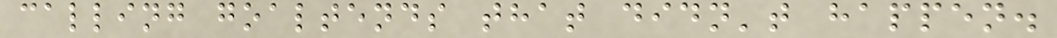calling goaltends that didn't happen.
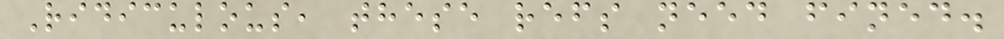Ridiculous, these refs need fined.
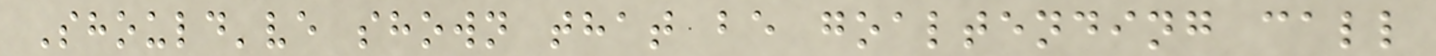Should've shown that be goaltending call
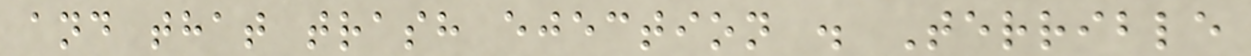and that trash ejection . Terrible
